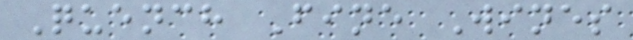Quench Fine Wines
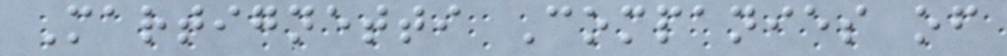Martignetti Companies of
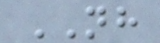NH
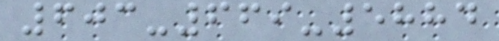603-669-5884
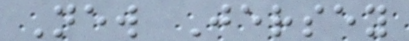New Jersey
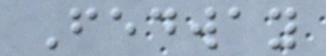Fedway
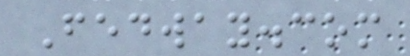Fedway.com
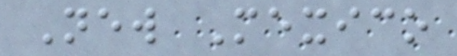New Mexico
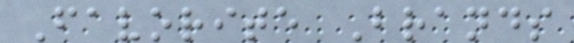Favorite Brands
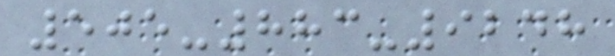505-883-9248
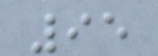95
